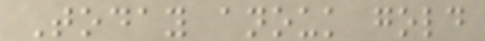Today anouk gold
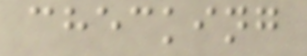checking
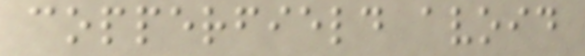copperfield avoid
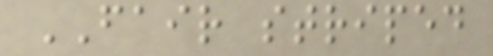FAIR striped
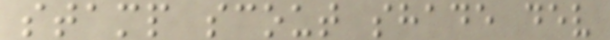stamp scout shade dev
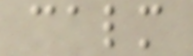calm
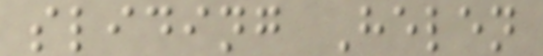sliding Helen
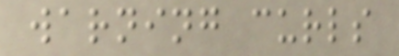warning curls
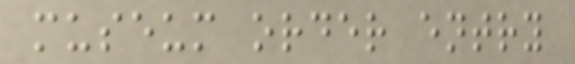museum order entry
